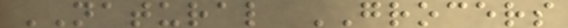NATURAL GROCERS
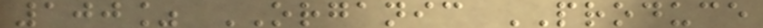100% ORGANIC PRODUCE
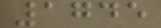1745
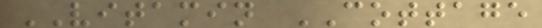VITAMIN COTTAGE
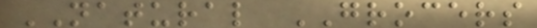NATURAL GROCERS
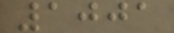1001
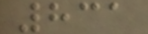831
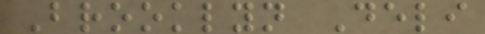Brooklyn Deli
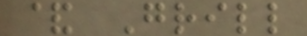& Grill
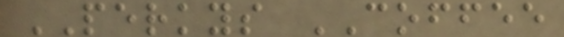PERKYS COFFEE
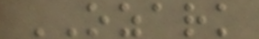OZARK
